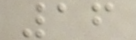16
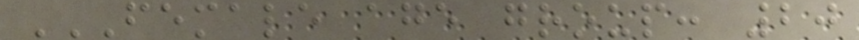FEMALE AGE GROUP: 20
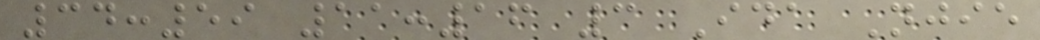34:59 11:16 3 Ida Njie
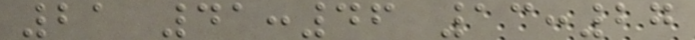21 41:46 13:27
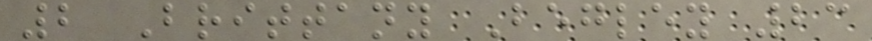2 Brittany Begley 23
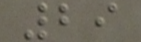29
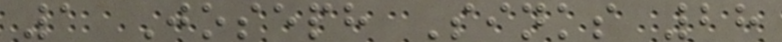1 Joseph Sinks 28
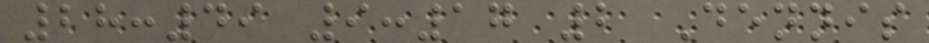28:49 9:17 2 Dennis
